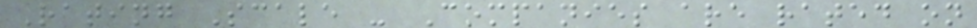Rating Scale - Companies are rated on
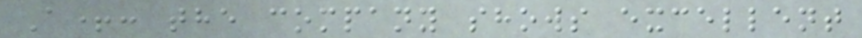A+: the company shows excellent
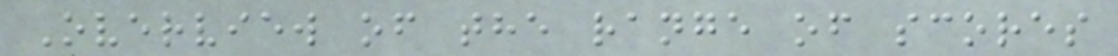Overview of the range of scores
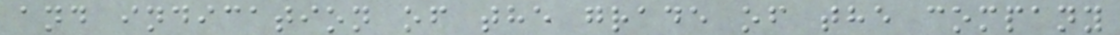and indication of the grade of the company
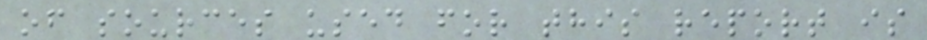of sources used for this report is
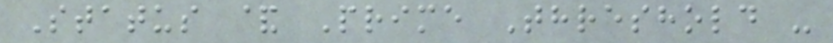Status & Prime Threshold -
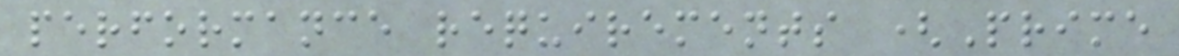performance requirements (Prime
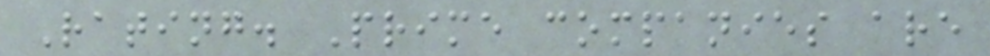Rating. Prime companies are
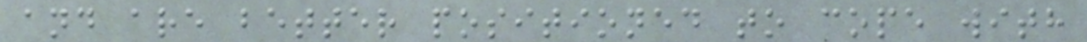and are better positioned to cope with
